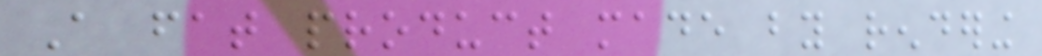A fat product made by rendering
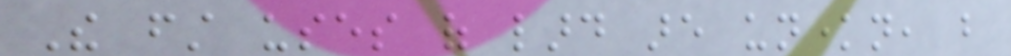The first uses of lard are unknown, but
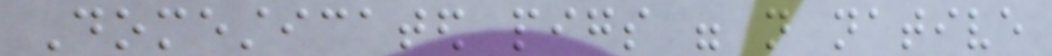Domesticated pigs were not native
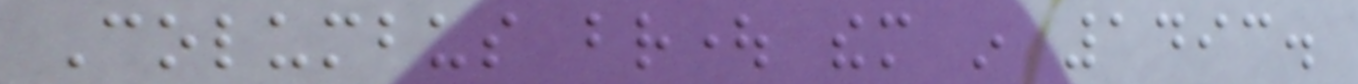Columbus brought them in 1493.
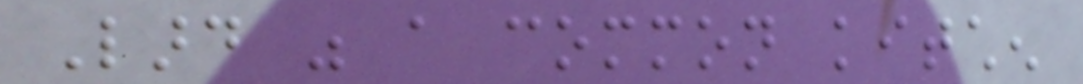Lard was a common kitchen
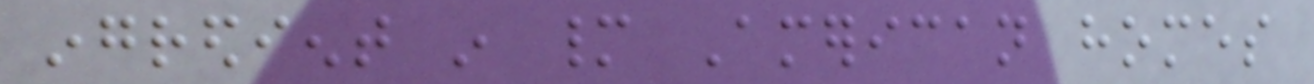ingredient in many American homes
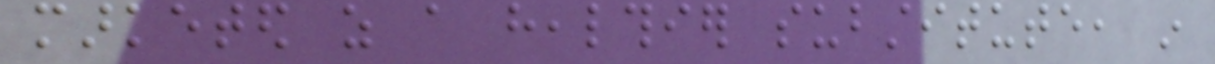marketed as a healthier substitute, in
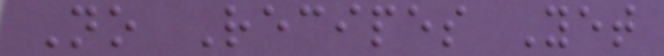No Recipes Yet
